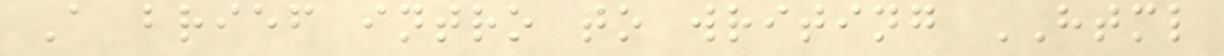A brief intro to writing HTML
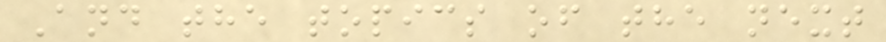And the topics of the next
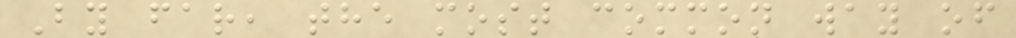By far, the most common way of
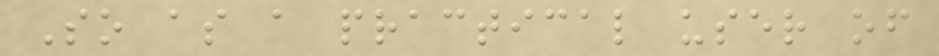So as a practical user of
